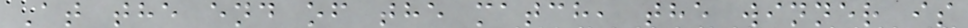At the end of the match, the winner is
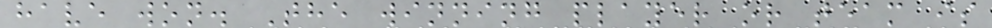have won. The winning player or team is
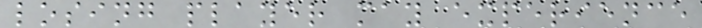losing player may experience
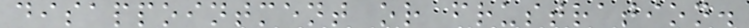disappointment or frustration.
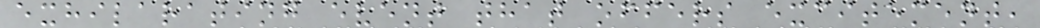exhilarating event that offers excitement,
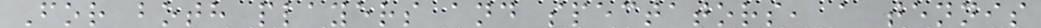For both players and spectators, a tennis
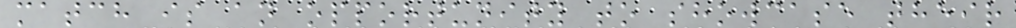match is an opportunity to showcase their
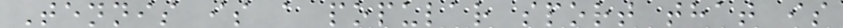Tennis is a popular sport that is
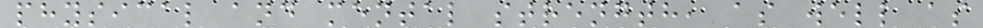physical and mental strength, as well as
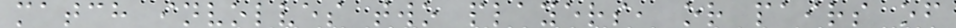match involves two players, or pairs of
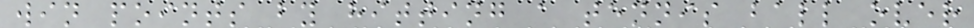win points by hitting a tennis ball over
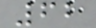62
